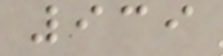939
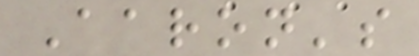Aaron's
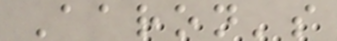Aaron's
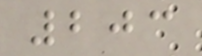203
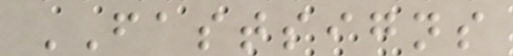FASTSIGNS
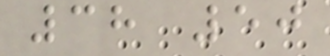38 50
